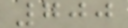700
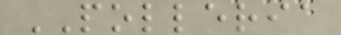POLLERIA
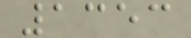1353
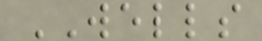WELLS
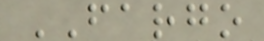FARGO
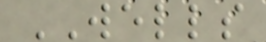WELLS
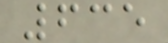635
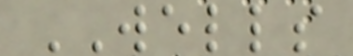WELLS
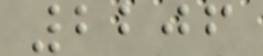2206
